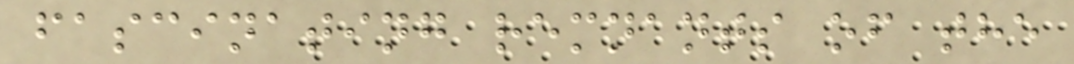fascinating remnants of the
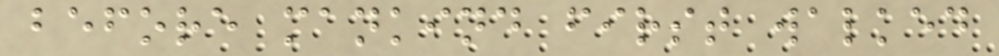before mankind first walked
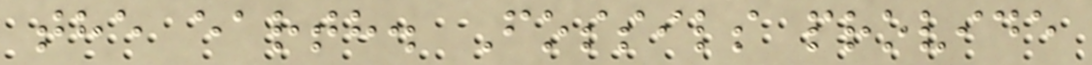the earth. Fossils provide
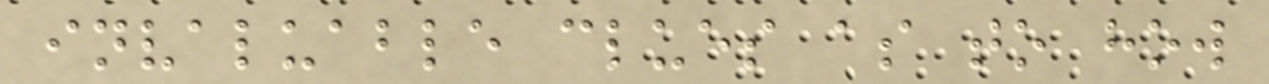invaluable clues as to how
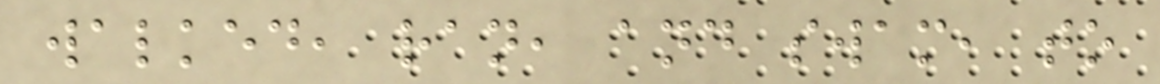walked, ran, and swam, to
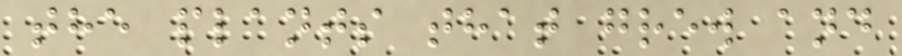the plants that grew and
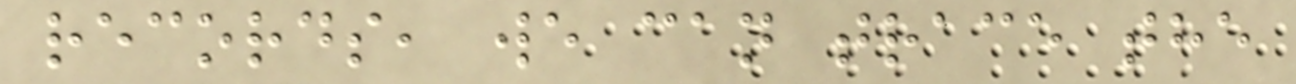records, we can trace the
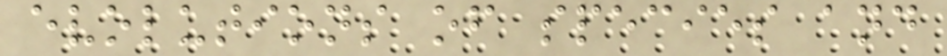evolutions of species and
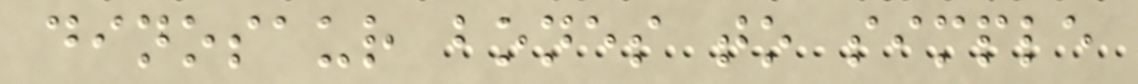dinosaur bones to simple
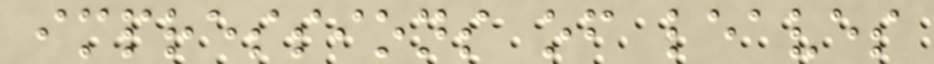impressions of leaves
